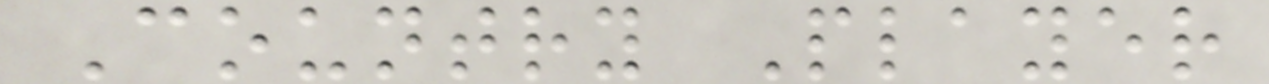Country Player
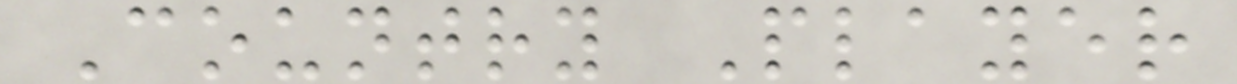Country Player
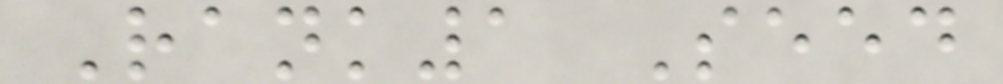Rank1 Seed
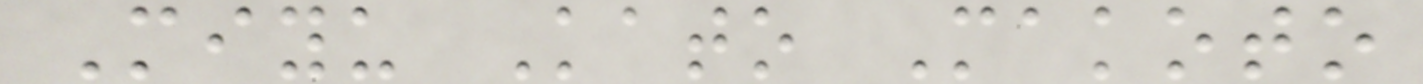Miyu Kato Makoto
